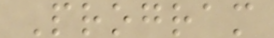Program
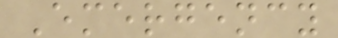Emergency
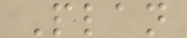Plan
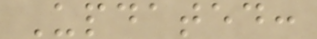Updated:
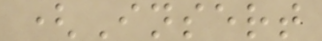(Insert
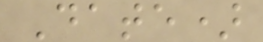Date)
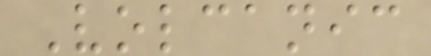Volcanic
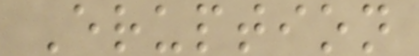Eruption
